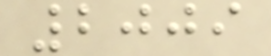2009
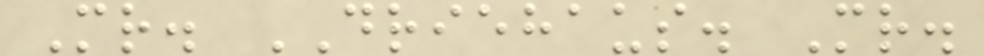Mr. DRIEHAUS. Mr.
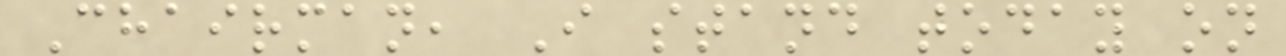Chairman, I stand today on
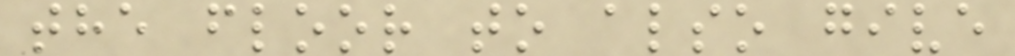the floor to also give
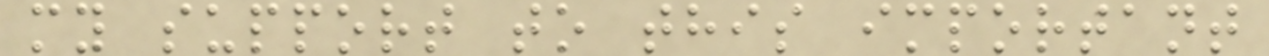my support to this important
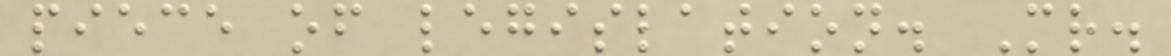piece of legislation. Mr.
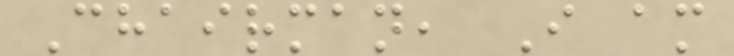Chairman, I am
